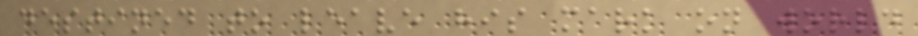destined to leave his mark on world
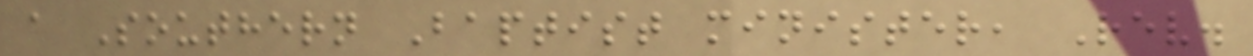a Southern Baptist minister, Rev.
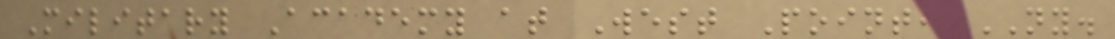Military Academy at West Point, NY.
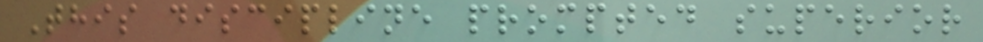This discipline prompted superior
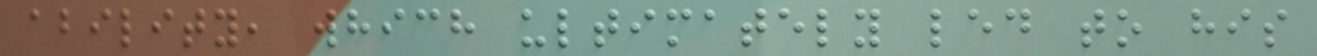ability, which ultimately led to his
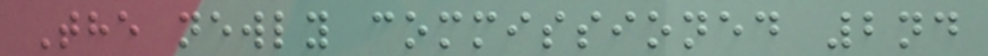The newly commissioned 2nd
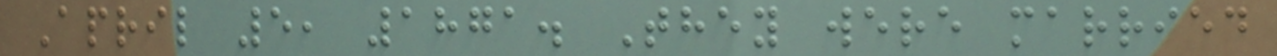April 5, 1871. They were married
